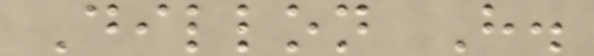Dillon H.
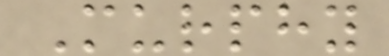Murphy
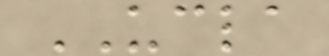UCLA
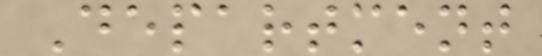Department
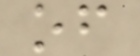of
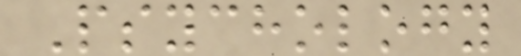Psychology
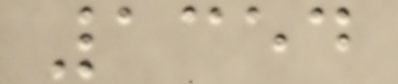1354
